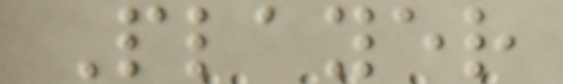Player
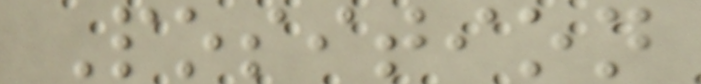Position
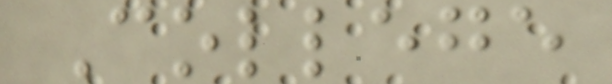College
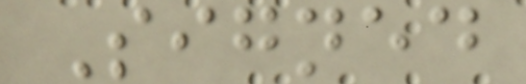Signed
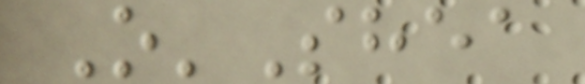O'Shea
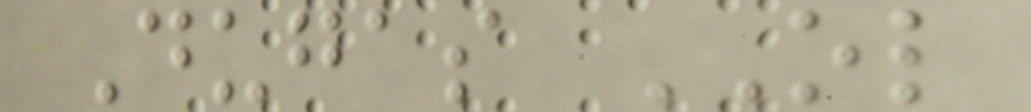Dugas OL
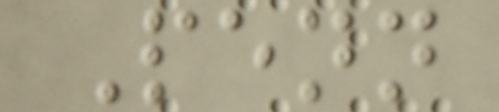Penn
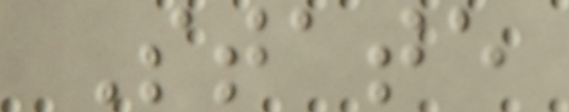State
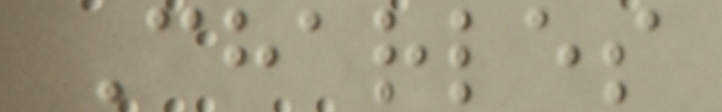Charles
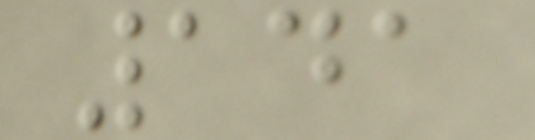141
